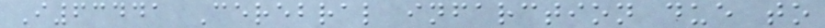I63441 Cerebral infarction due to
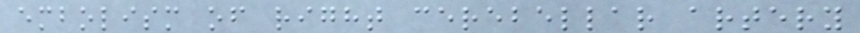embolism of right cerebellar artery
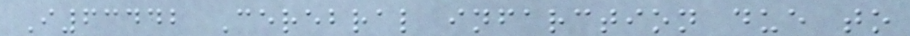I63442 Cerebral infarction due to
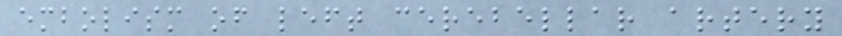embolism of left cerebellar artery
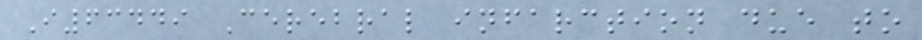I63449 Cerebral infarction due to
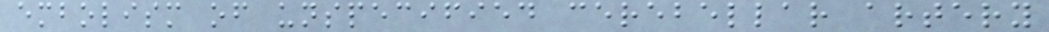embolism of unspecified cerebellar artery
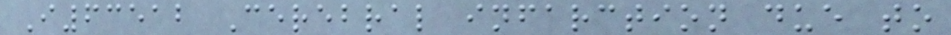I63512 Cerebral infarction due to
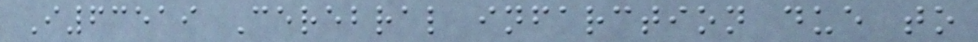I63519 Cerebral infarction due to
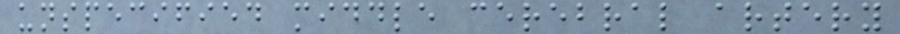unspecified middle cerebral artery
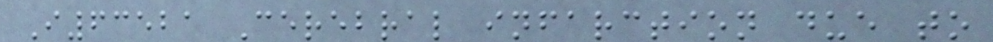I63521 Cerebral infarction due to
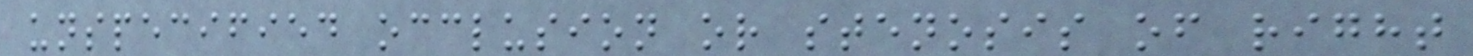unspecified occlusion or stenosis of right
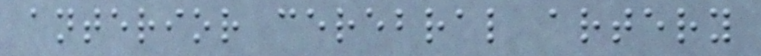anterior cerebral artery
